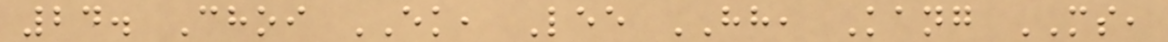24. Choi EK, Lee HH, Kang MS,
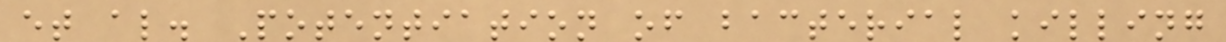et al. Potentiation of bacterial killing
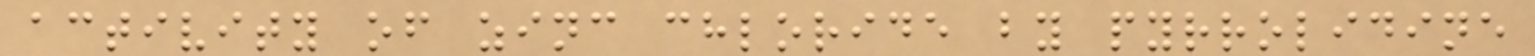activity of zinc chloride by pyrrolidine
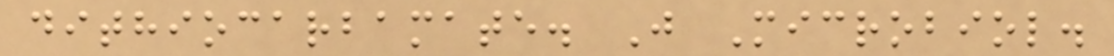dithiocarbamate. J Microbiol.
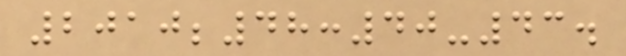2010;48:40-43.
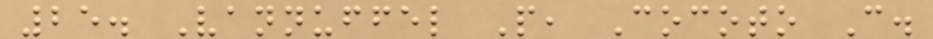25. Vannuffel P, Cocoto C.
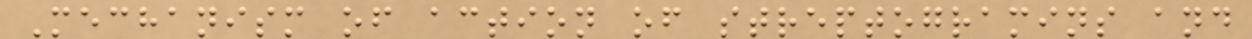Mechanism of action of streptogramins and
